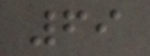69
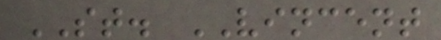ST. VINCENT
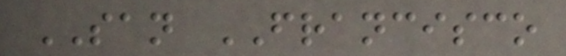SAN FRANCISCO
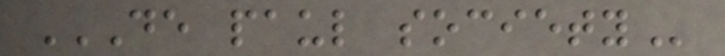DE PAUL SOCIETY
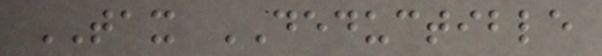TAX DEDUCTIBLE
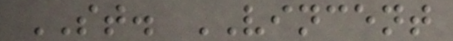ST. VINCENT
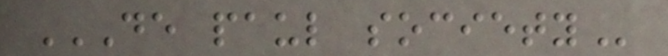DE PAUL SOCIETY
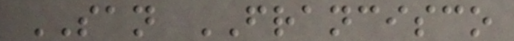SAN FRANCISCO
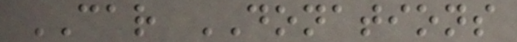CAR DONATIONS
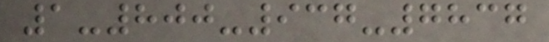1-800-937-7837
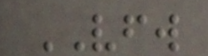VFW
